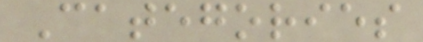Categories
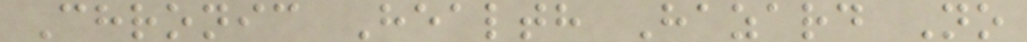Chronic Health Hazard No
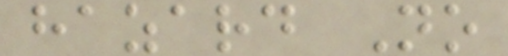hazard No
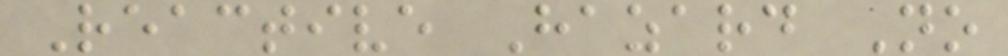Reactive Hazard No
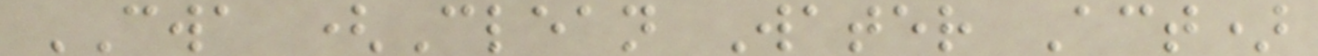CWA (Clean Water Act)
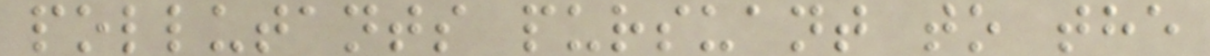pollutants pursuant to the
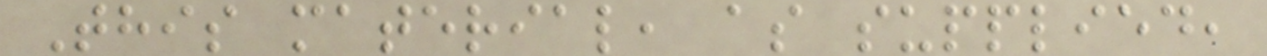This material, as supplied,
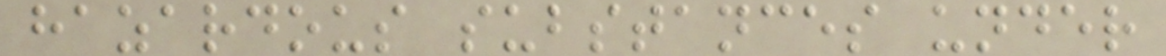hazardous substances under
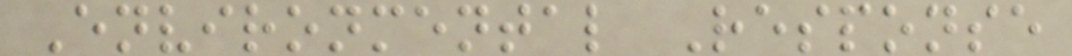Environmental Response
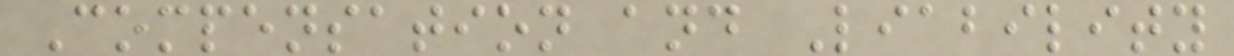Compensation and Liability
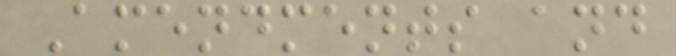Amendments and
